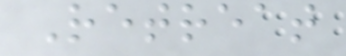Retreat
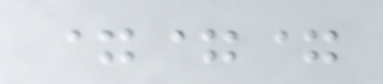===
